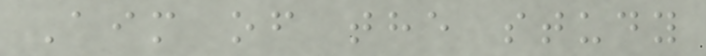Aim of the study
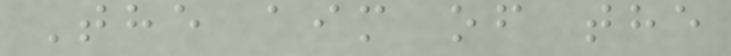The aim of the
